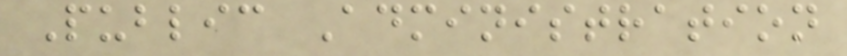Public Administration
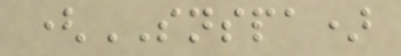(SNSPA)
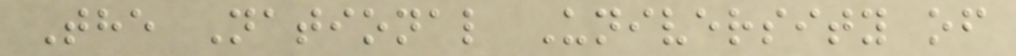The National University of
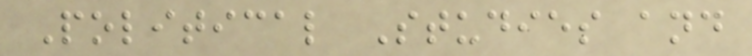Political Studies and
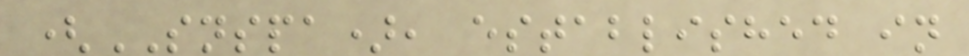(SNSPA), established in
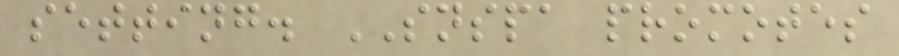setting. SNSPA promotes
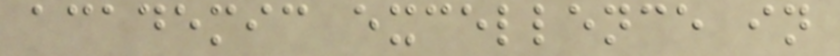academic excellence in
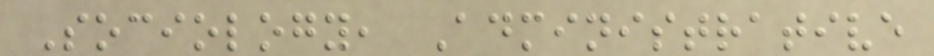Sociology, Administrative
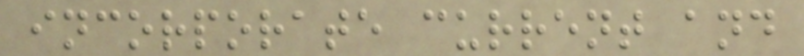incorporate current and
